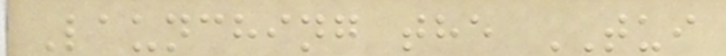Launching the TUI
